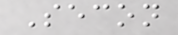Secon
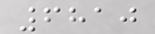6810
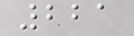221
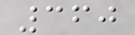360
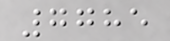7785
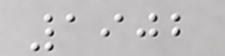1902
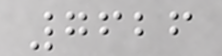7626
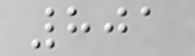801
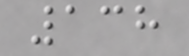138
